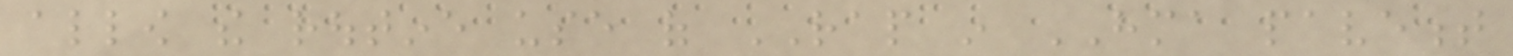allow the routine use of RAP in HMA pavement
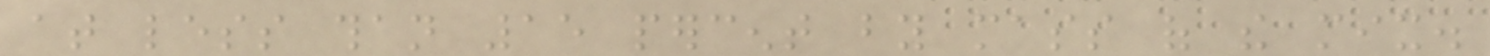at less than 15 percent by mass of the mix.
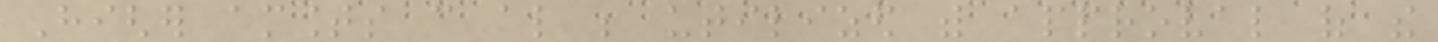Higher amounts can also be utilized with approval of the
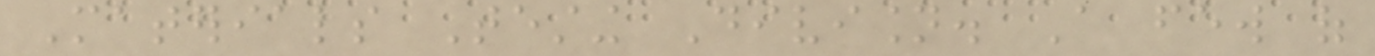Materials Testing Division. A few of
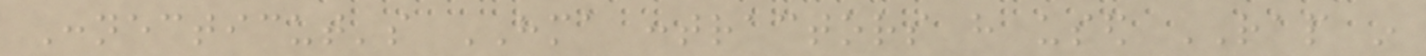Connecticut's HMA contractors have used RAP in
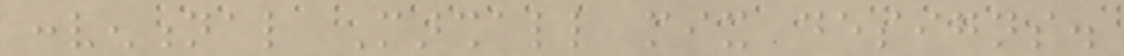conventional Marshall mix designs.
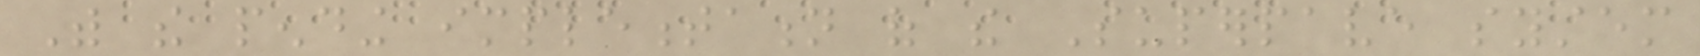With the pending implementation of the Superpave system
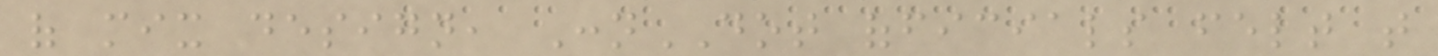of mix design, ConnDOT officials felt that
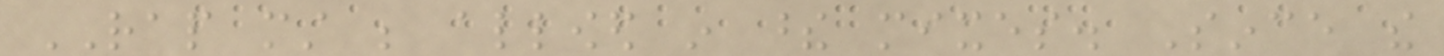RAP must be allowed in these mixes. Since the
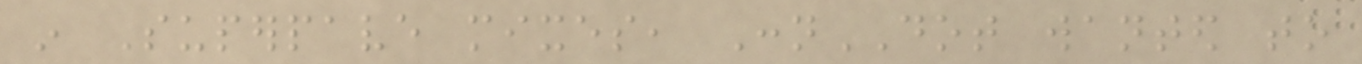in Superpave mixes, ConnDOT wanted to
